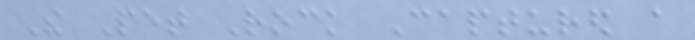The Pet Rock Captured a
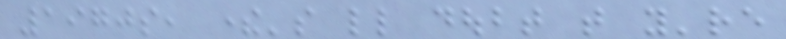1970s, there's little doubt that you're
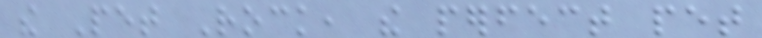the Pet Rock, the perfect pet
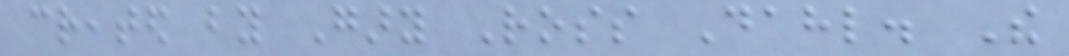created by Gary Ross Dahl. The
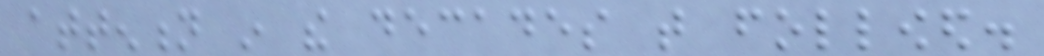attention in the decades that followed.
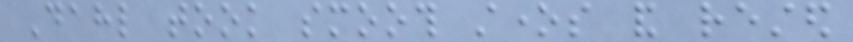Dahl took smooth stones and rested
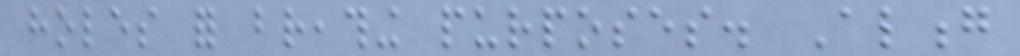holes for breathing purposes. Along
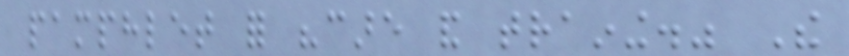pamphlet for "care and training." The
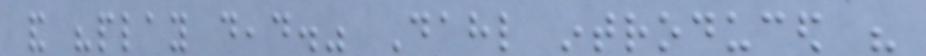and "play dead." Dahl introduced his
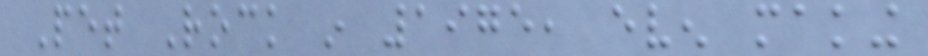Pet Rock in 1975, even making
